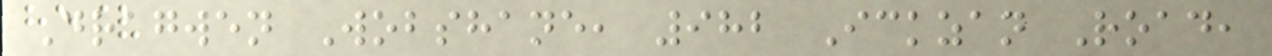Dragwen Wobshane, 982 Ickzan Road,
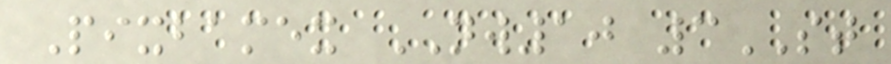Pixbamex NW10 3ST
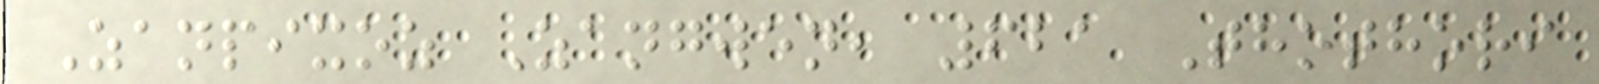Zanpixoz Zangwen, 621 Thothori
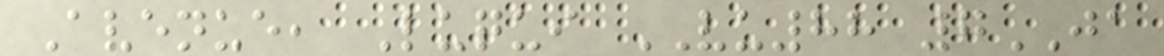Avenue, Luqui VU88 7JA
